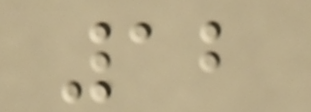12
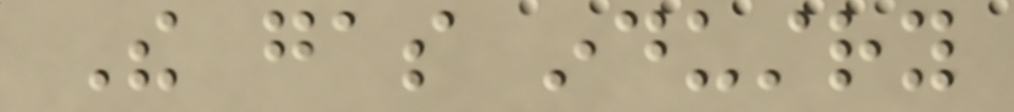The gas industry
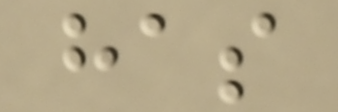has
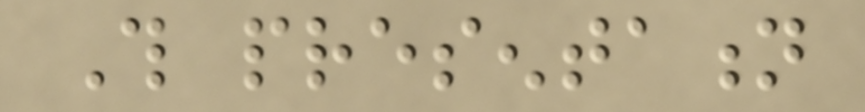This presentation
